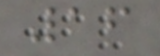16
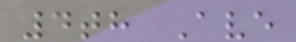4th Ave
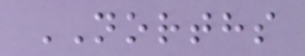NORTHS
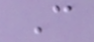C
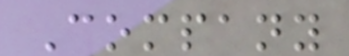Company
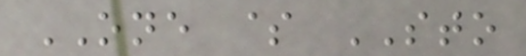ONE $ STO
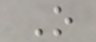O
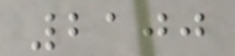2100
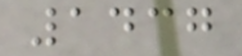1437
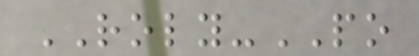ROLY-PO
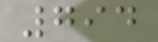794
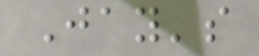Jay's
